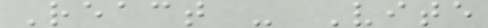React - Vite
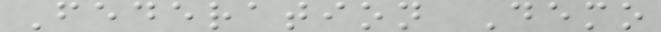Federation Demo
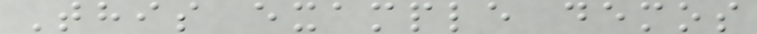This example demos
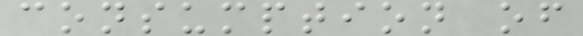consumption of
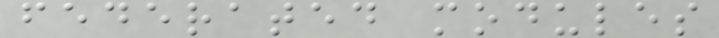federated modules
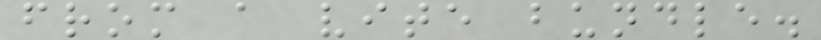from a vite bundle.
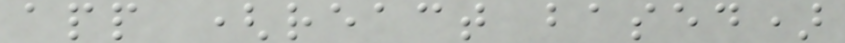app (react based)
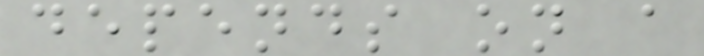depends on a
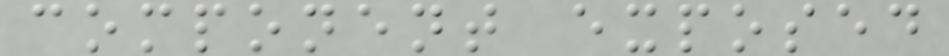component exposed
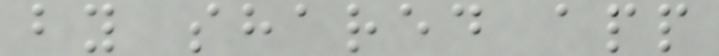by shared app
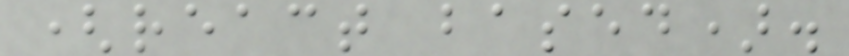(react based).
